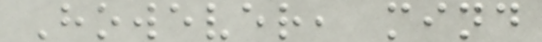However, mind
